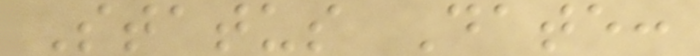Status Date:
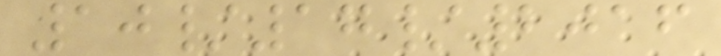10/17/2016
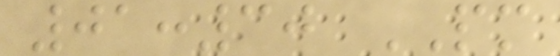01:30 PM
